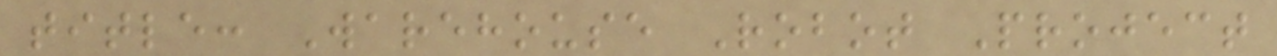title: Warehouse Robot Project
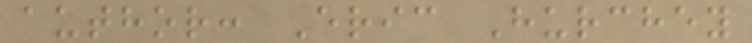author: Eric Hurchey
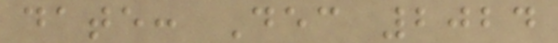date: Dec 2024
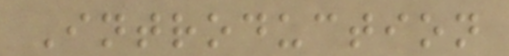Introduction
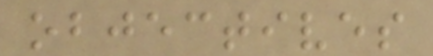objectives
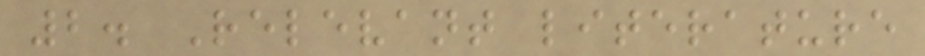2. Relevant literature
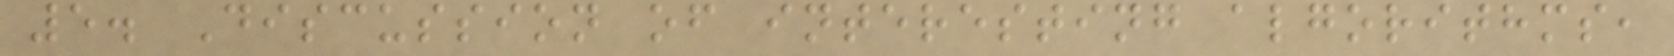5. Discussion of interesting algorithms,
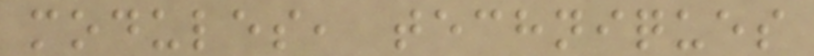modules, techniques
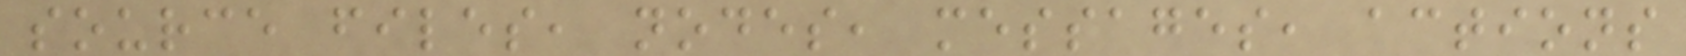source files, nodes, messages, actions
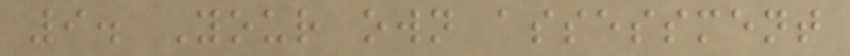9. Your own assessment
